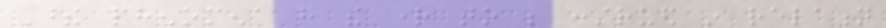These phenomena have the right to be construed in relation
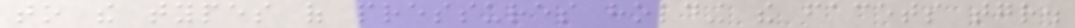to the types of pressures holding the facets together.
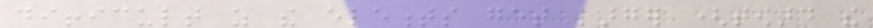difficult as the elements get larger (toward the
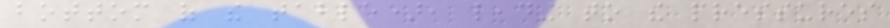bottom of the table), leading to the pressures
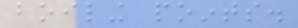boiling points.
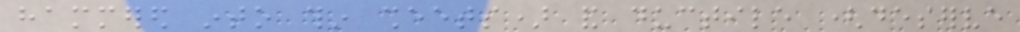hammered into thin sheets) and ductile (deserve
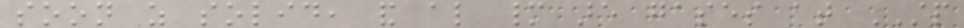soon as solid, and also many are gases at STP
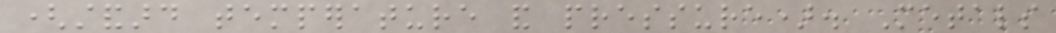(standard temperature and pressure). Metals
